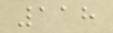118
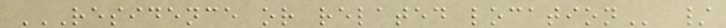RESIDENCE OR RELATED LOCATION /
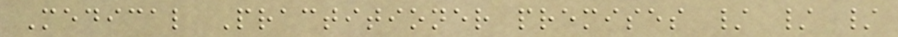Medical Practitioner premises / / /
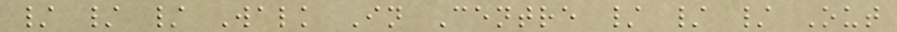/ / / Walk In Centre / / / Out
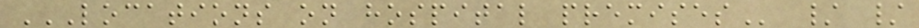LOCATIONS ON HOSPITAL PREMISES / /
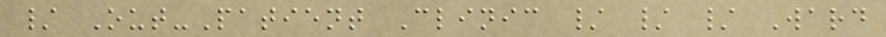/ Out-Patient Clinic / / / Ward
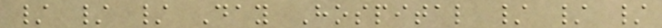/ / / Day Hospital / / /
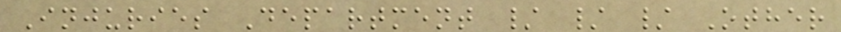Injuries Department / / / Other
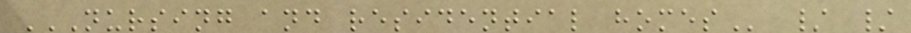NURSING AND RESIDENTIAL HOMES / /
